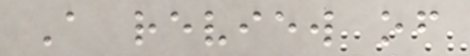A review of
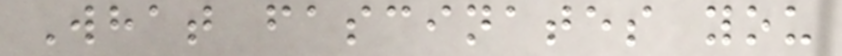What fascinates you
